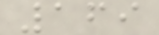169
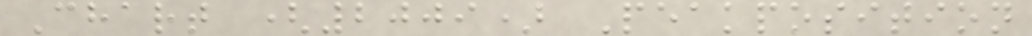Chart (2009) Peakposition
